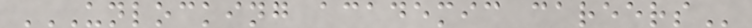UNLOCKING ACADEMIC CAREERS
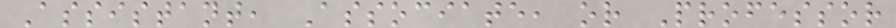Assistant, Associate, or Professor
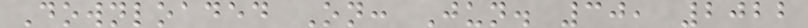Downloaded On: Jun. 30, 2022
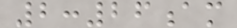2:26am
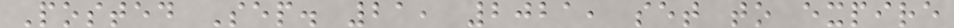Posted Sep. 21, 2021, set to expire
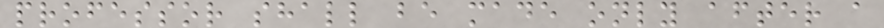professor shall be made only after a
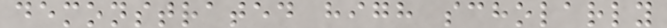demonstrated high scholarly
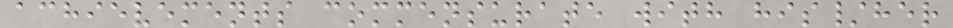achievements commensurate with his/her
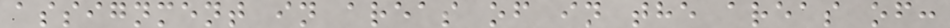assignment in areas of in the areas of:
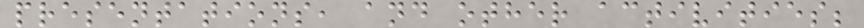presentations, and other activities;
